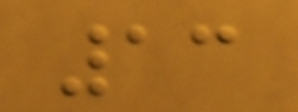13
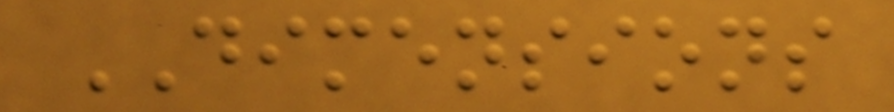DIMENSIONS
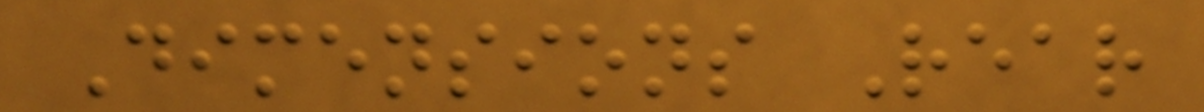Dimensions Rear
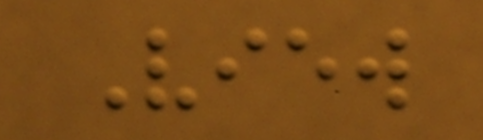View
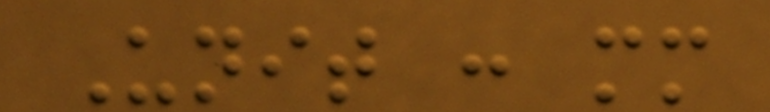Unit : mm
